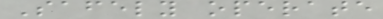Safely operate
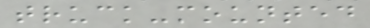truck-mounted
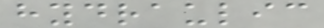hydraulic
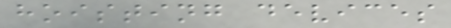hoisting devices
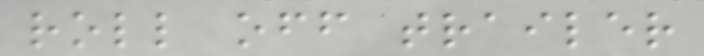roll off trailer
